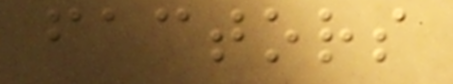factors
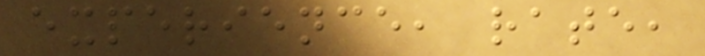experience, rate,
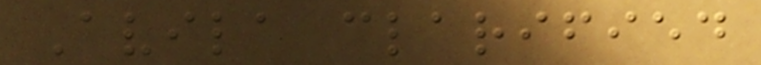Avila clarified
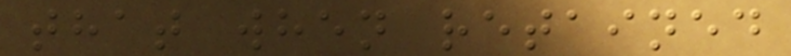that when retained
